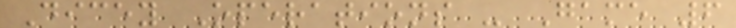Dicey Operations - Game 6
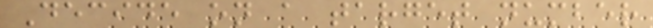Decide on a target number
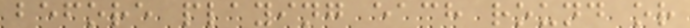before playing each round or
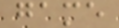game
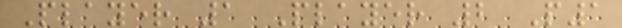Player 1 Player 2 P1
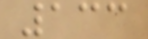133
